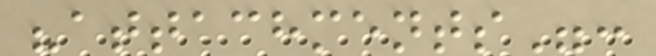"attachments":
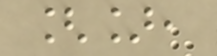[],
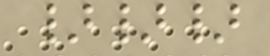}}}
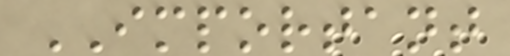IMPORTANT
